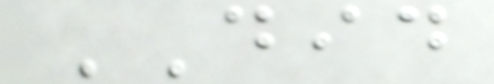DID
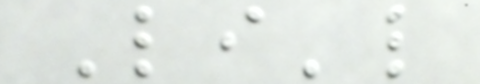Li'l
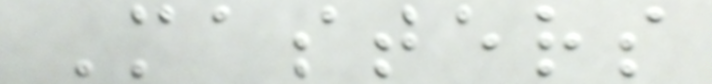Masters
